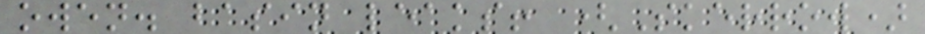owen. basin leaks! (Skerrow)
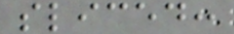sliced:
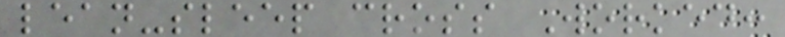lean-sleep cross Worked:
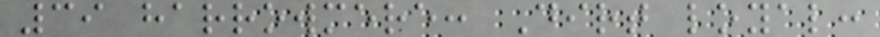39 harrowmere: Dirt loyal:
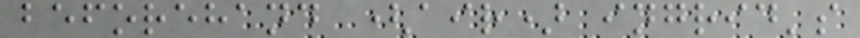beforehand (air) ingrid's
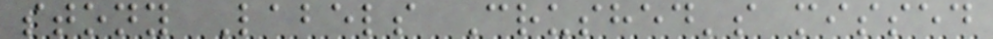stony Labels Crushed's missed
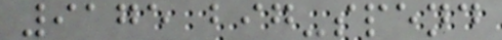9175 big-spend
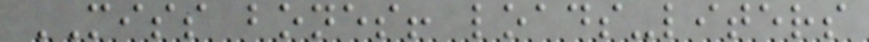MISS bones! loads-liters
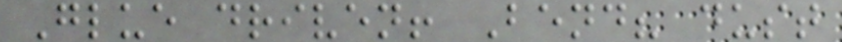Glue driven! Bend? dust
